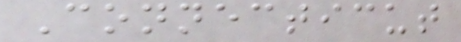Connecticut
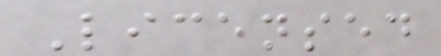Licensed
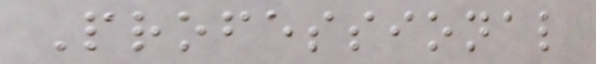Professional
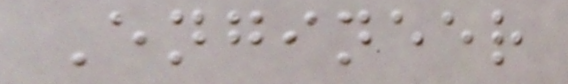Engineer
